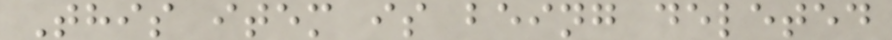This item is being deleted
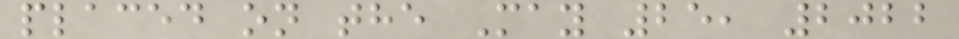placed on the May 25, 2022
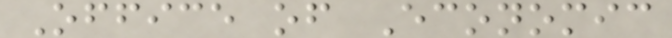Office of Economic
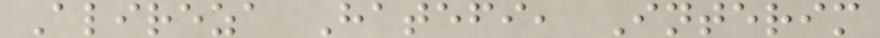Alireza Hatefi, Interim
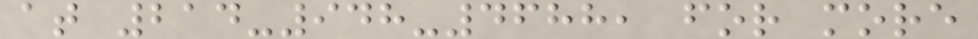at 214-948-4688, for more
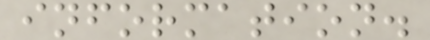information.
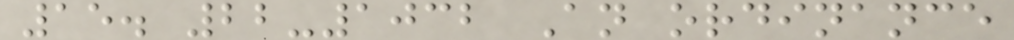15. 22-1032 An ordinance
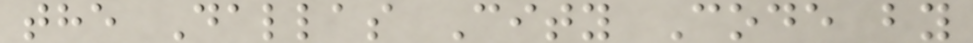the Dallas City Code by
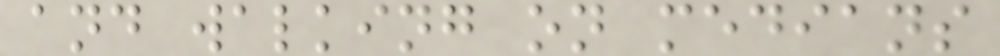and walking on medians
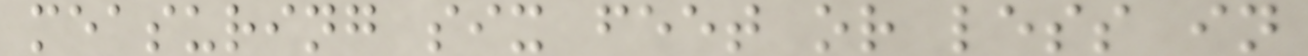measuring six feet or less in
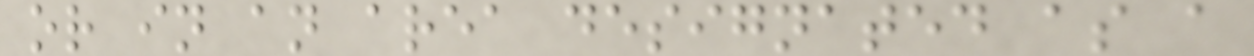or in an area designated as a
